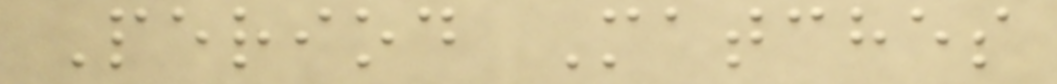Period Matches
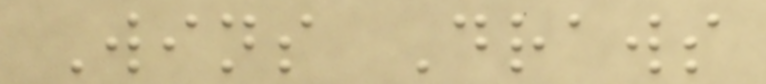Wins Draws
